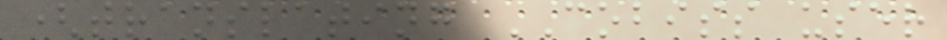(translating COBISS user
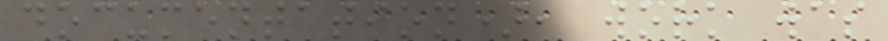documentation), work was
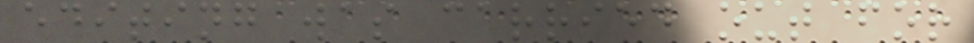editing was carried out for
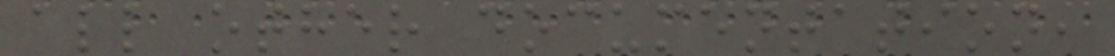all other documentation,
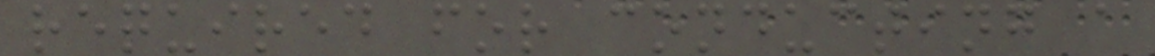required for conducting a
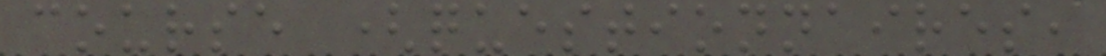course (questionnaires,
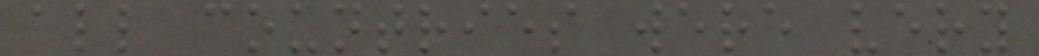all countries were very
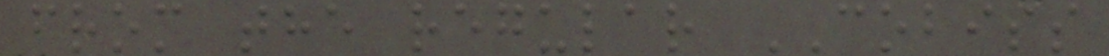from the regular COBISS
